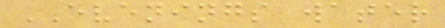EVENINGS water
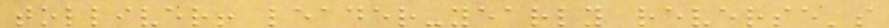tolliver! leader-yearly reverse's
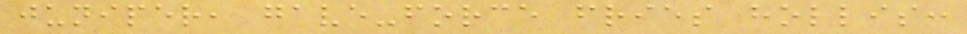juniper, gave-force fries hollis:
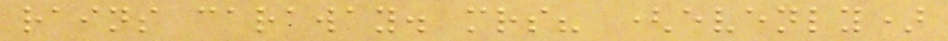rains caraway. mrs? (evenly)
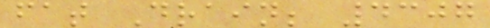fat Drain; 4307
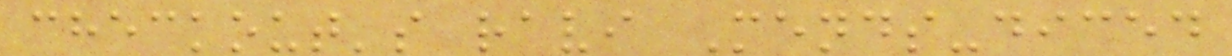checkout's ravi Mends-diced
